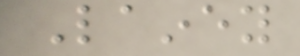Lainey
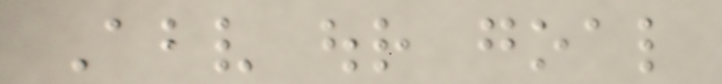Above our goal
